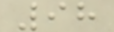98
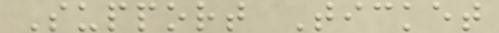Support Ticket
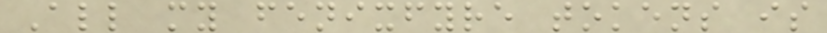All my fenixfyre tokens is
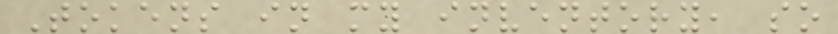Tokens in my inventory, so
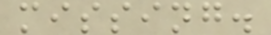missing.
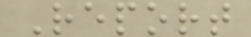Report
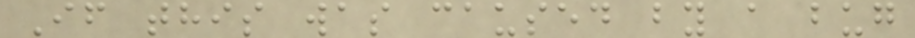If this was caused by a bug
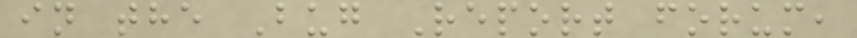in the Bug Report forum,
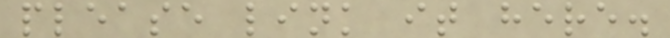please link it here.
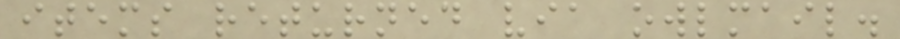items returned via owlmail.
